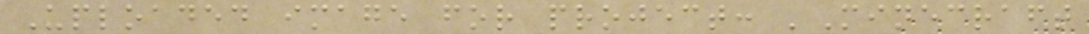Uploaded image for project: 'Minecraft
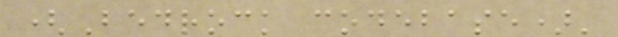(Bedrock codebase)'
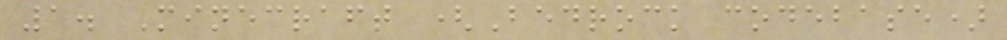1. Minecraft (Bedrock codebase)
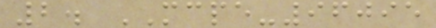2. MCPE-96095
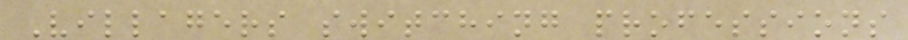Villagers switching professions
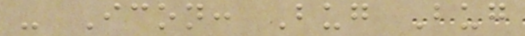- Icon: Bug Bug
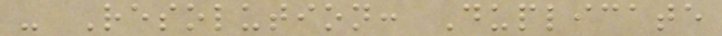- Resolution: Duplicate
